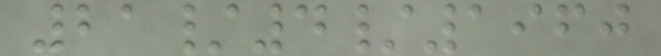21/4/1960
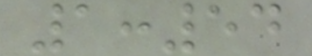1:54
